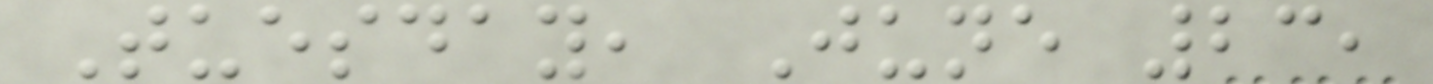Tuesday, June 23,
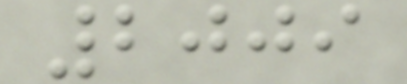2009
